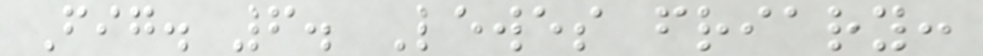Fig. 6. Lewes friary:
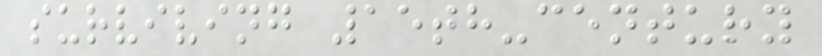surviving 15th-century
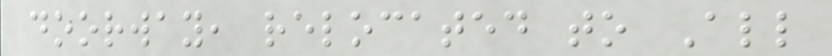doorway, relocated to All
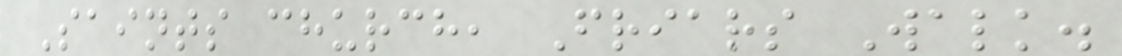Saints church, Friars Walk.
